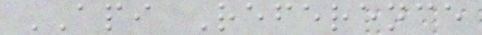API Reference
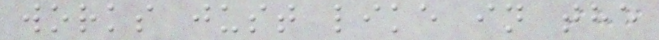works just like in the
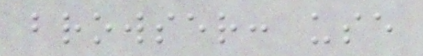browser: use
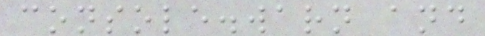console.warn and
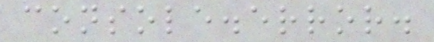console.error.
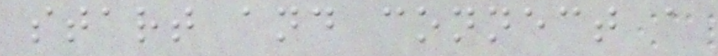start and connect a
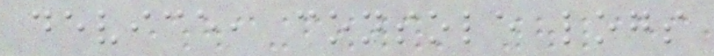device, console logs
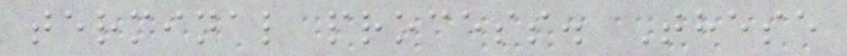terminal process. These
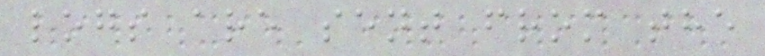logs are sent from the
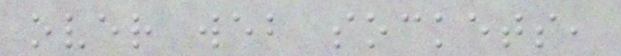over web sockets,
